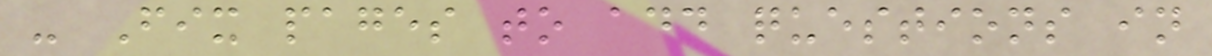- Fix pages to add questions in
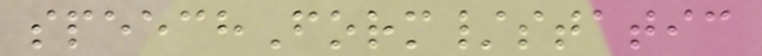speechForm/static
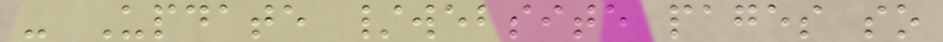- Update /website pages so
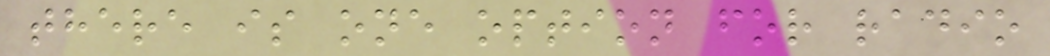there is one option for radio
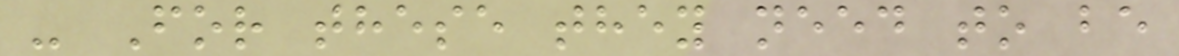- For these they need to be
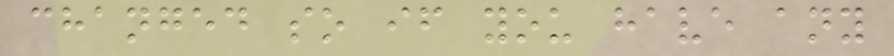changed so if you have any
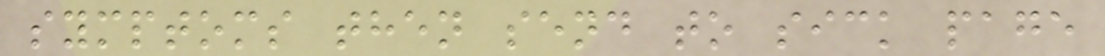symptoms then send to sick page
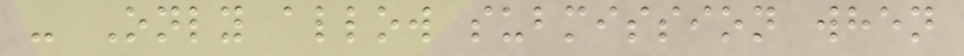- Only allow submission when
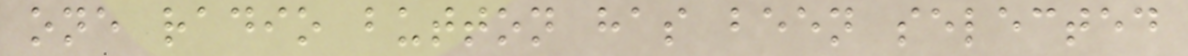one radio button has been selected
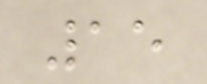15
